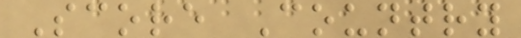Score Country
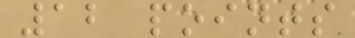12 points
